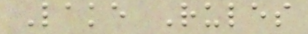Lake Rules
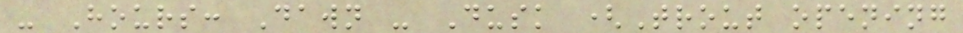- Hours: Dawn - Dusk (Trout opening
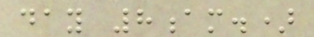day 8am.)
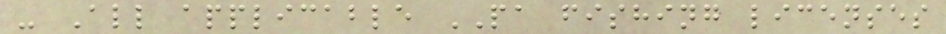- All applicable PA fishing licenses
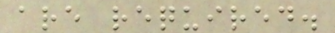are required.
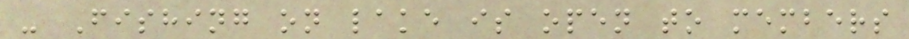- Fishing on lake is open to members
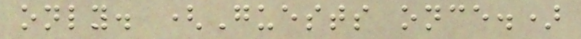only. (Guests once.)
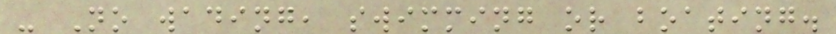- No wading, swimming or boating.
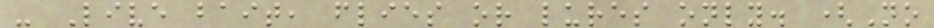- Live bait, flies or lures only. (No
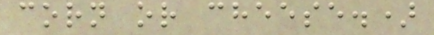corn or cheese.)
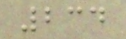234
